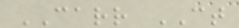CARR CT
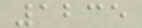1235
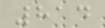814
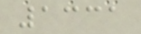1331
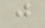j
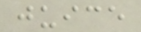juice
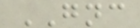GNC
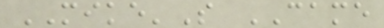MIKE'S CAME
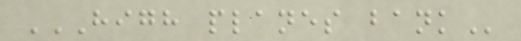HIGH PLANES BANK
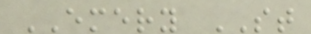EMERY ST
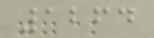1264
